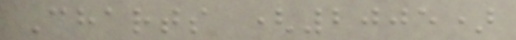Charts (2005)
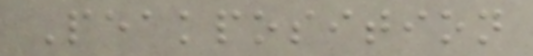Peakposition
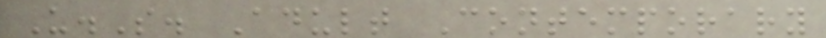U.S. Adult Contemporary
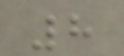8
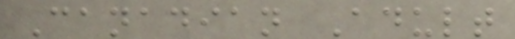Canadian Adult
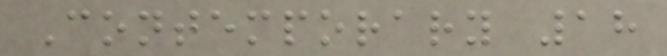Contemporary 18
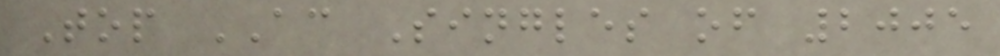Top AC Singles of 2005
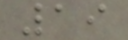19
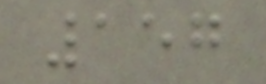157
